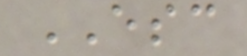ESC
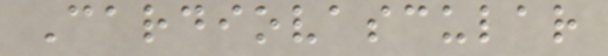Cardiovascular
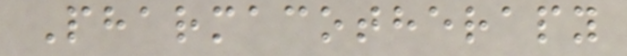Pharmacotherapy
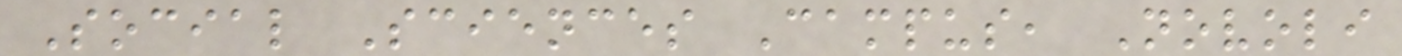Social Sciences Campus, Novoli
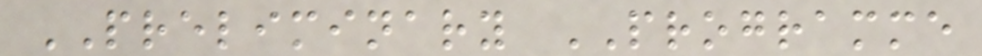PRELIMINARY PROGRAMME
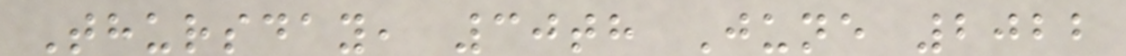Thursday, 30th June 2022
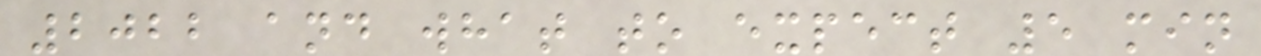2022 and what to expect 5 min
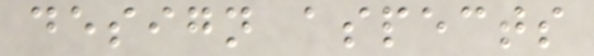design aspects
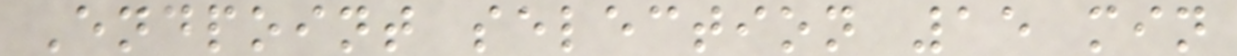Endpoint selection 15 min
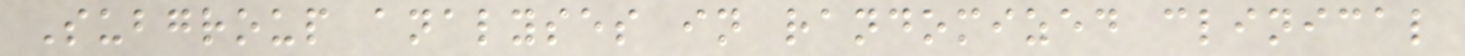Subgroup analyses in randomized clinical
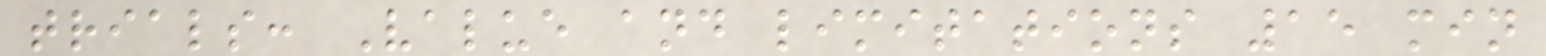trials: Value and limitations 15 min
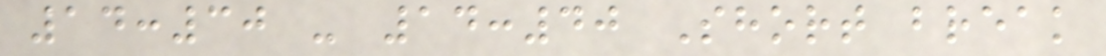14:30 - 14:40 Short break
